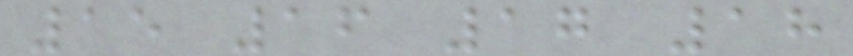15 16 17 18
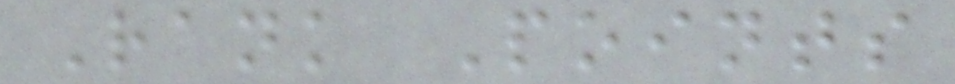Rank Points
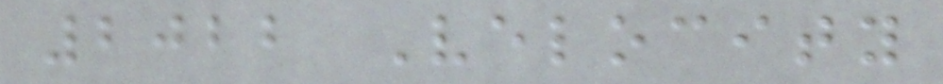2022 Velocity
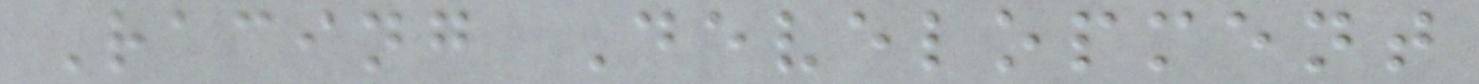Racing Development
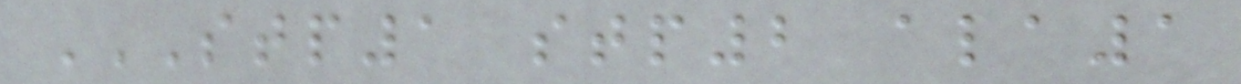STP1 STP2 ALA1
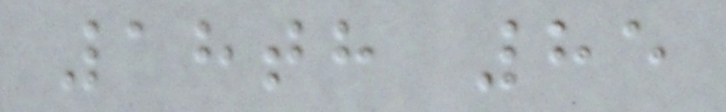18th 85
